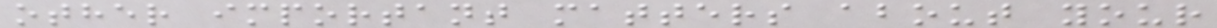other important matters about your
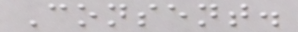Consent.
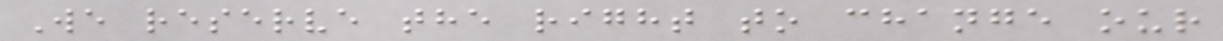We reserve the right to change our
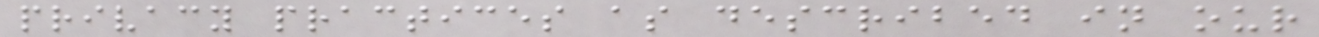privacy practices as described in our
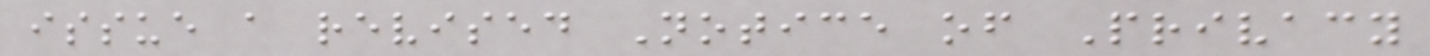issue a revised Notice of Privacy
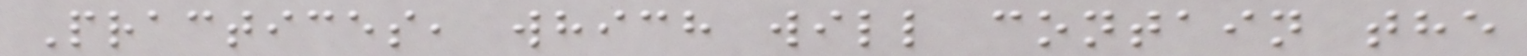Practices, which will contain the
